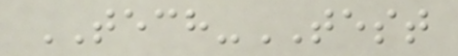TECH-TEST
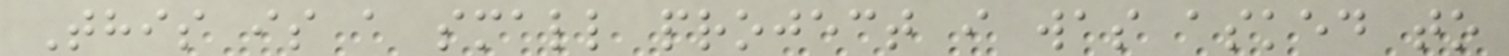This is a small project i was asked to
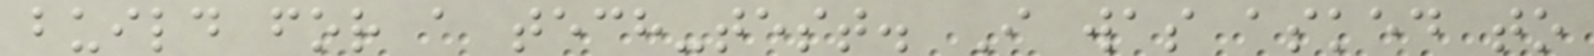build for a tech-test. I was asked to
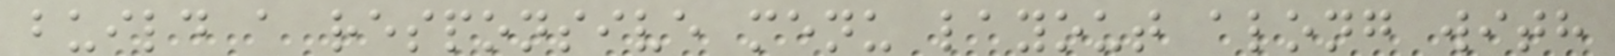build a responsive menu layout along with
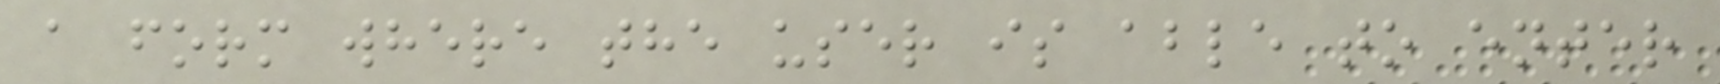a form where the user is able to enter
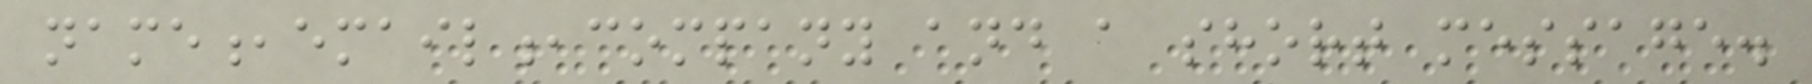name,email,company and a short message.
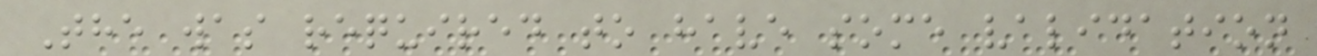The was required to have some validation
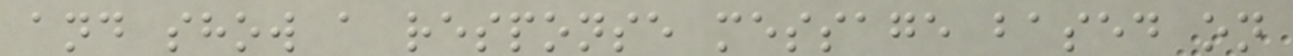and show a response message based on
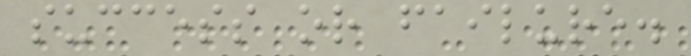success or failure.
